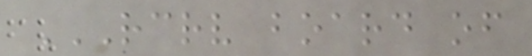RCRV BOARD OF
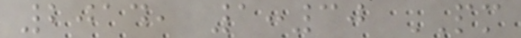2014, 1:30 PM
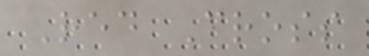Red Cross
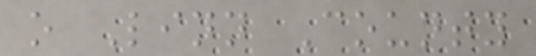o Linn County
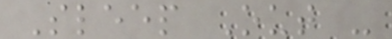Sleep Out -
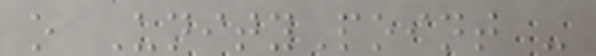o UnityPoint -
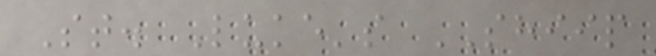St. Luke's SHIIP
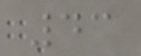43
